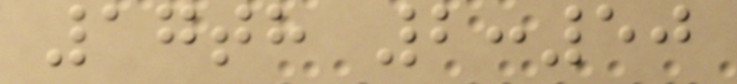17th 2:50
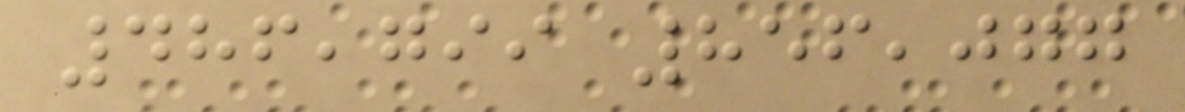486,799 856,077
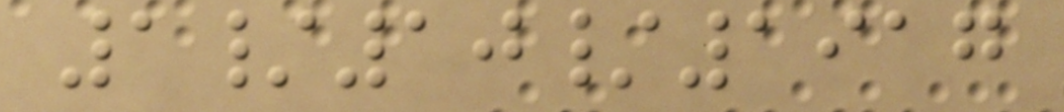1/10/1917
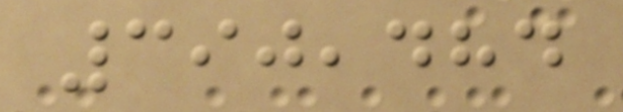390,484
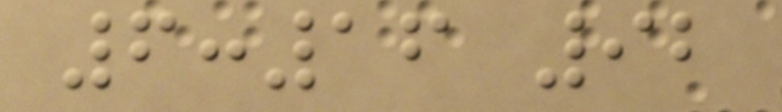6:16 92
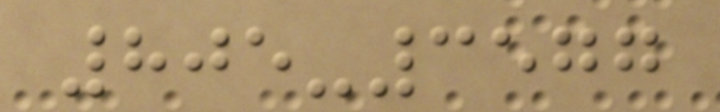805-3577
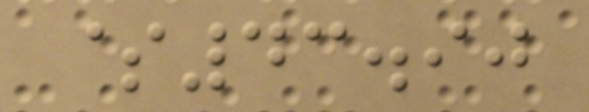$43.90
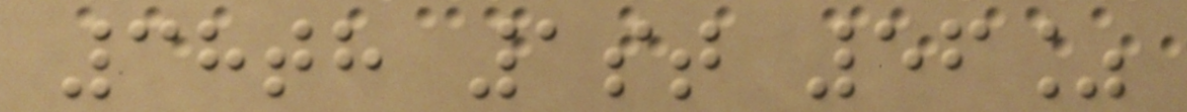38th 1st 56%
